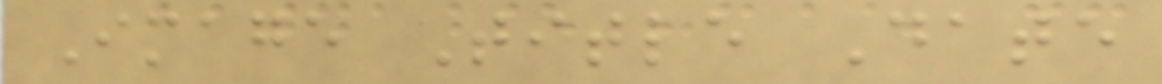Image Title Date
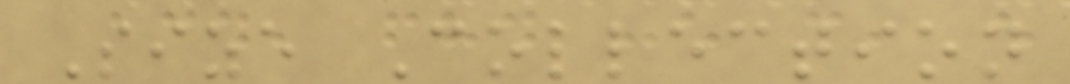Size Collection
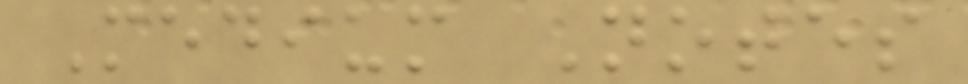Medium Notes
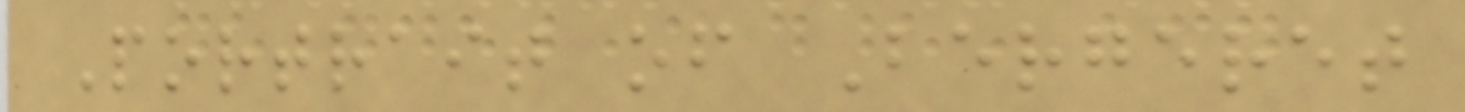Portrait of Bergeret
